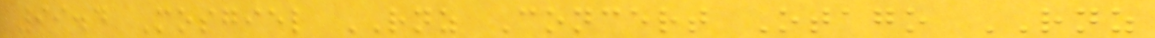99.4 Mosgiel RNZ Concert Otago RNZ
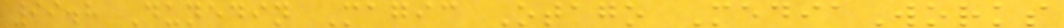99.8 Dunedin Magic Otago MediaWorks
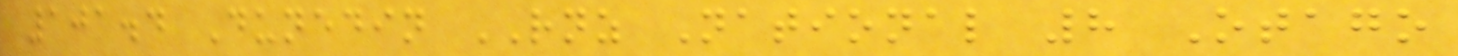101.4 Dunedin RNZ National 8 Otago
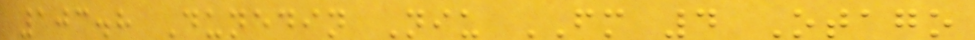103.8 Dunedin Niu FM 4 Otago
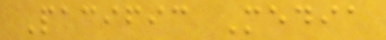Pacific Media
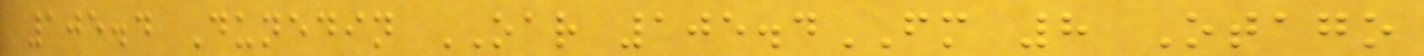105.4 Dunedin OAR 105.4FM 8 Otago
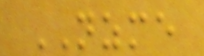NZME
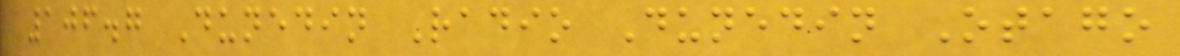106.7 Dunedin Radio Dunedin Otago
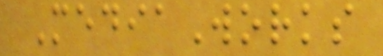MediaWorks
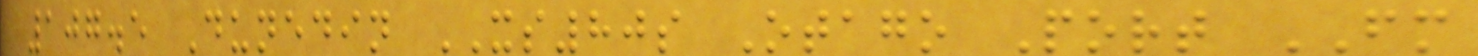107.5 Dunedin XS80s Otago Port FM
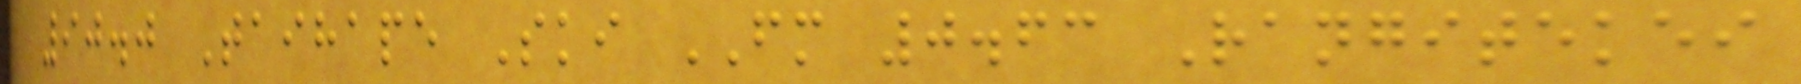90.0 Taihape Ski FM 0.63 Rangitekei
